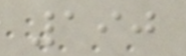190
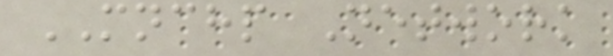MNCHP Network
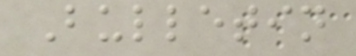Bulletin
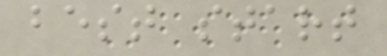best start
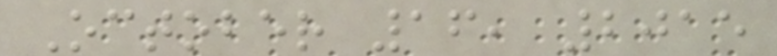October 16, 2015
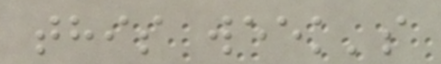this week's
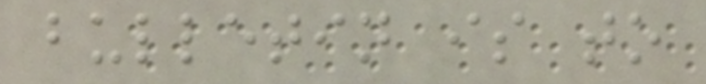bulletin is to
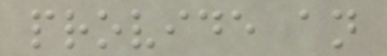provide an
